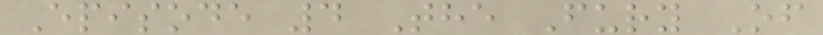Episode 4 The Fury Of
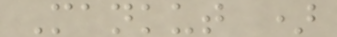Mankut )
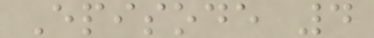Episode 4
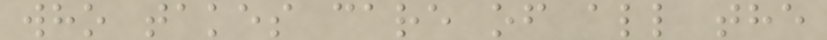who takes care of all the
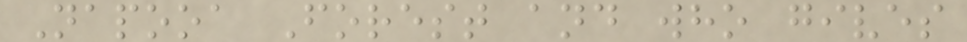Napooa Forest and who gives
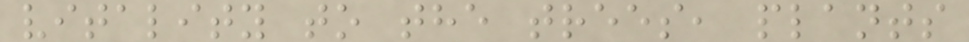vitality to the trees, plants
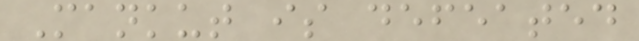Mankut is defeated
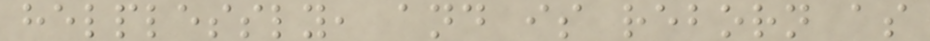helplessly, and is reborn as
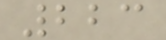223
